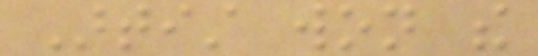Artist won the
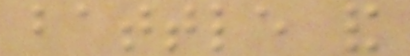battle and
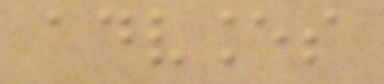advances
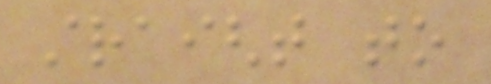straight to
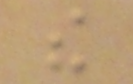the
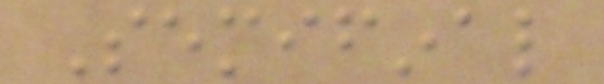Semifinal
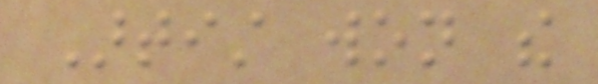Artist won the
